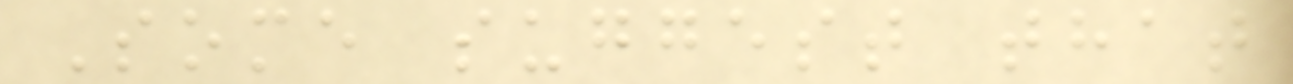Some suggest that
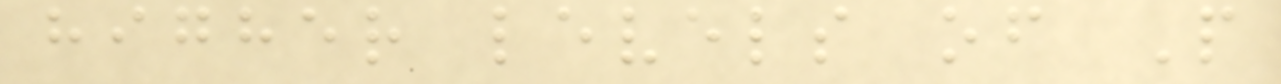higher levels of P
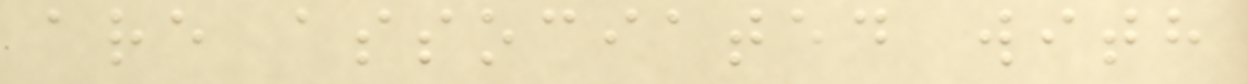are associated with
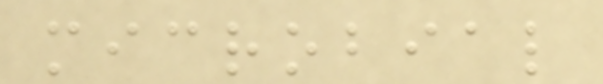microbial
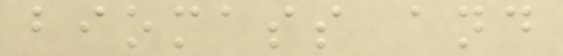biomass and
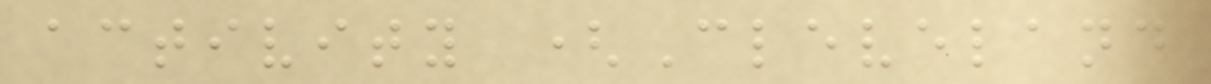activity (Cleveland
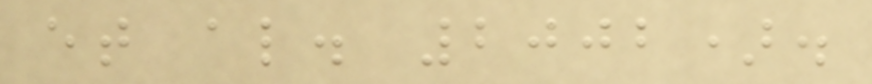et al. 2002).
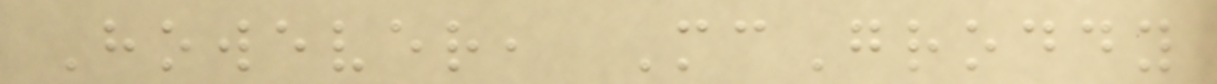However, McGroddy
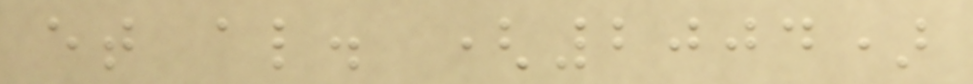et al. (2004)
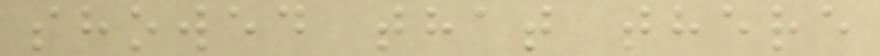showed that there
